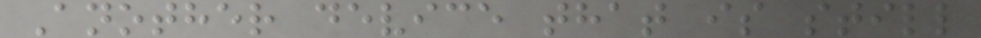Another device that is still
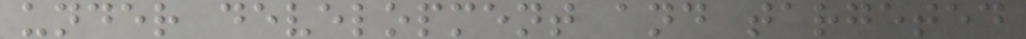under development and targeted
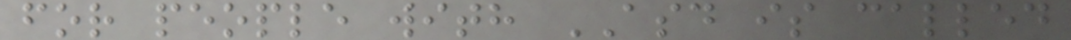for people with ASD is called
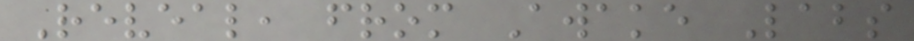Reveal, from Awake Labs
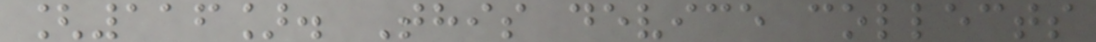[116]. This device collects
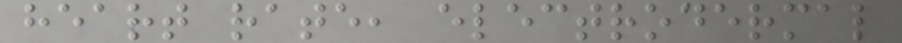heart rate, electrodermal
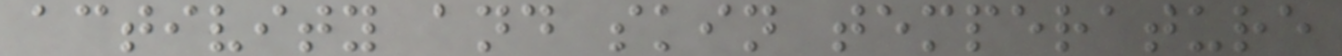activity and skin temperature
